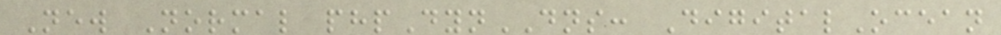New Normal phpDynDNS: DigitalOcean
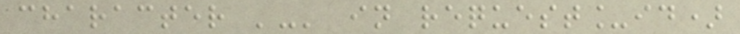character '-' in request_id)
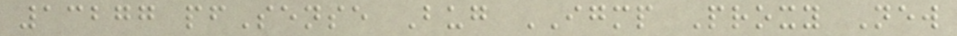13277 pfSense Bug IGMP Proxy New
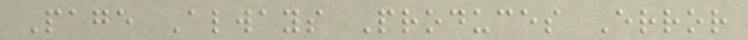Page Always Produces Error
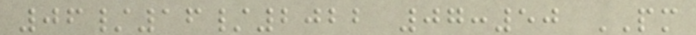06/16/2022 07:50 PM
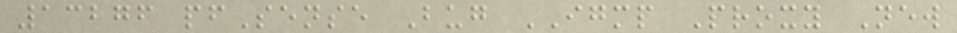13276 pfSense Bug IGMP Proxy New
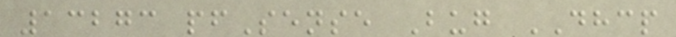13273 pfSense Bug DHCP
